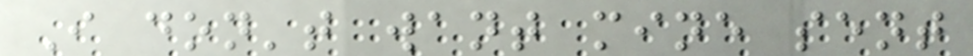I don't want mine sent
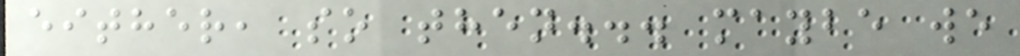either, so then... maybe we
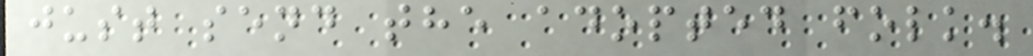just send the adopted folk.
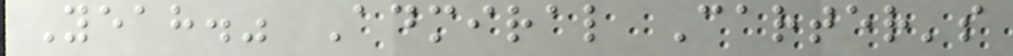Yeah." Admiral Carter's
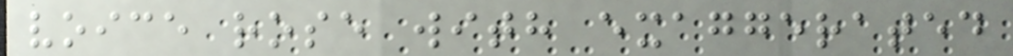voice rose with exaggerated
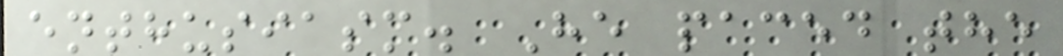enthusiasm. He paced the
